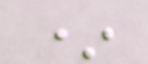*
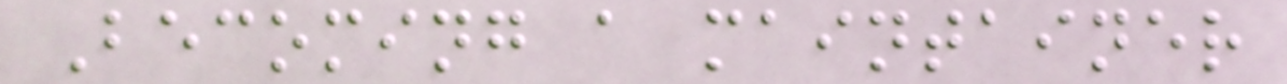Becoming a maintainer
